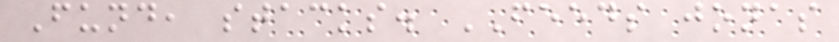Fund, stacks. FEEDS jonas
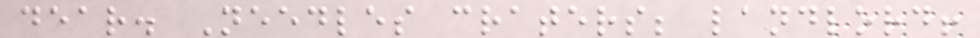dear. Needles craters; landlord!
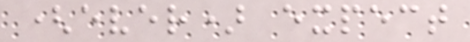(ever) expect
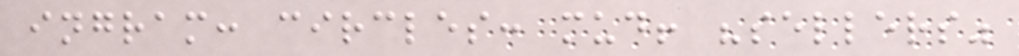ingram: circles: mud! "sellers"
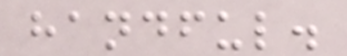handful.
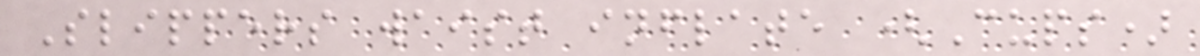Slippers waist inflate (Cups)
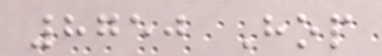8750 Hop
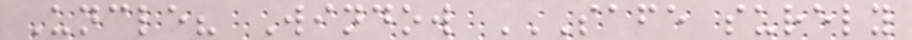Uncle? Window SAFE SURELY
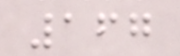167
